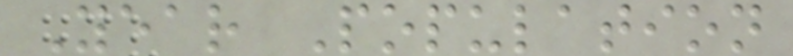Year Population
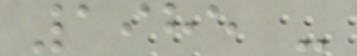1985 -
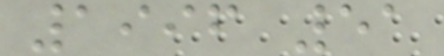1996 51
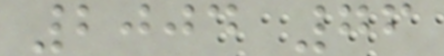2004 76
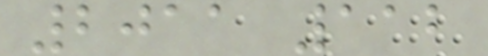2011 112
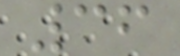36
